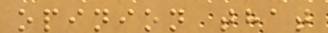opinion that
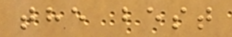the best
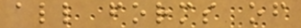all forms of
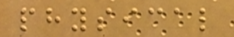physical
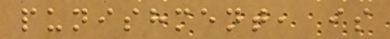punishment, is
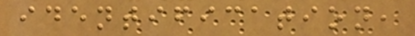identification,
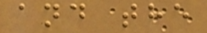and the
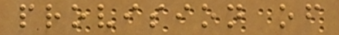provision of
